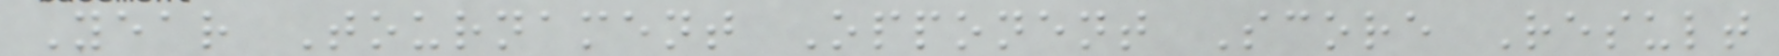Year Tournament Opponent Score Result
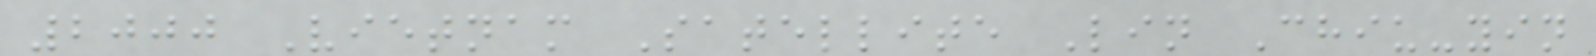2000 Vietnam Satellite Lin Chiu-yin
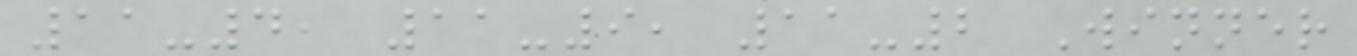11-4, 11-9, 11-2 Winner
